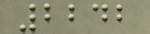2242
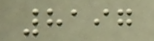8197
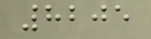8205
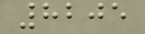8205
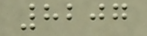8207
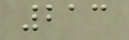213
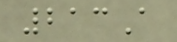213A
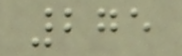275
